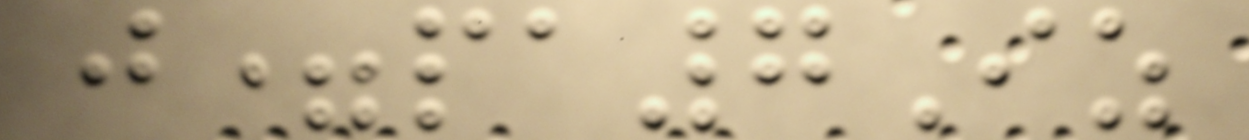j=pa7Iz
